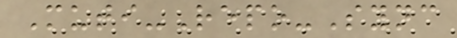Muti-Repo-Sync
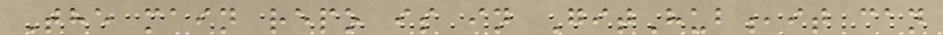The main repo is in GitHub,it can
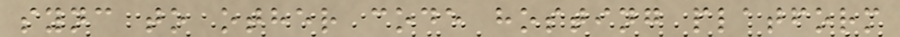sync to other code hosting platform
